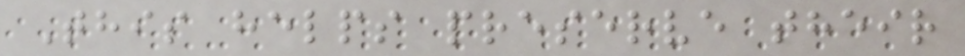This helps preserve their
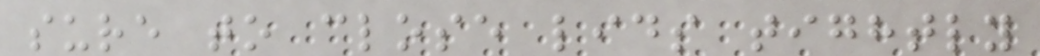sure to close lids tightly
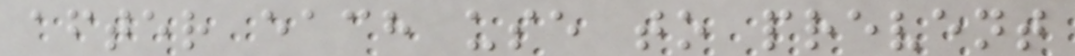after each use to prevent
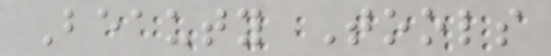Beauty Tools
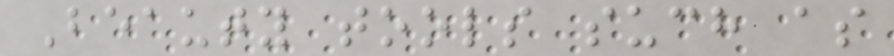Beauty tools such as
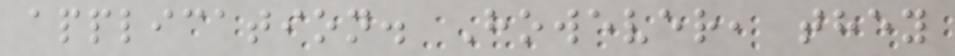application. However, they
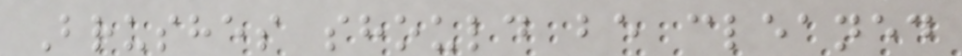Brushes should be cleaned
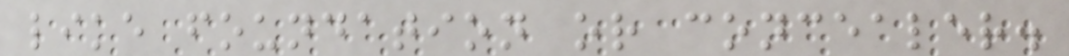like foundation or concealer.
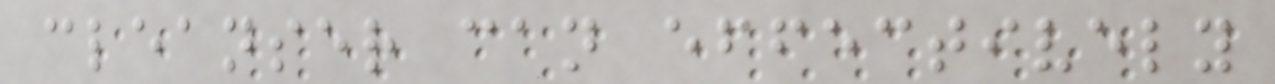cleanser can effectively
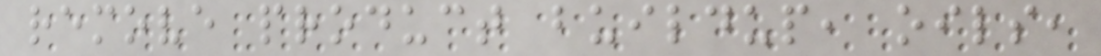remove product buildup, oils,
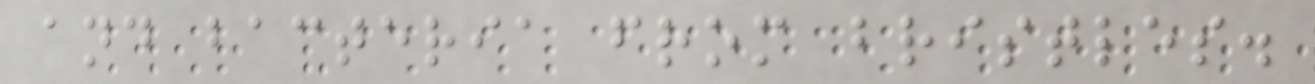and bacteria from bristles.
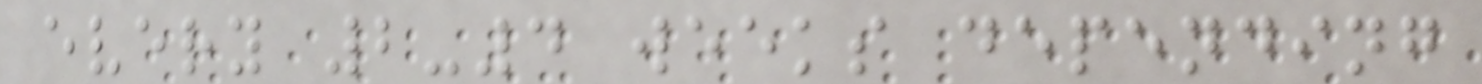every 2-4 weeks depending
